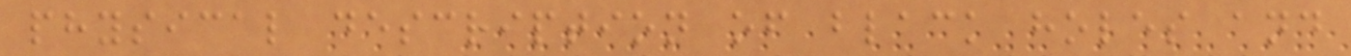physical description of black holes and
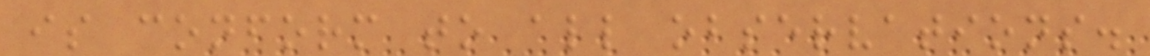is conform to all observations.
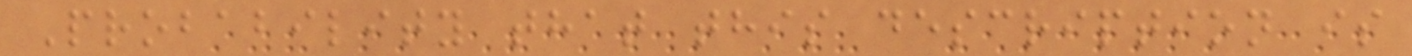Probability that this description is
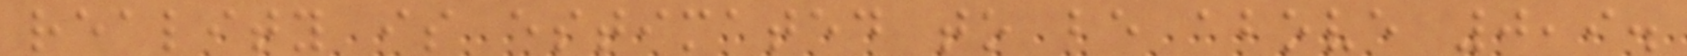reality is estimated to be above 0,9.
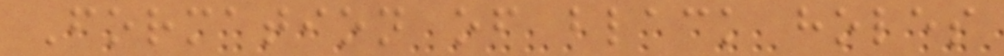Formation of black holes
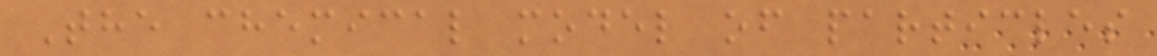The chemical model of particles
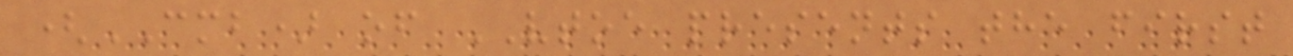(CMB) of VTOE presents the first
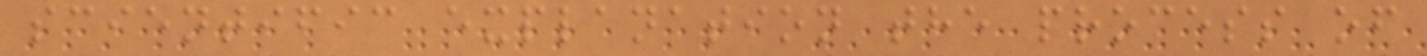scientific explanation the process of
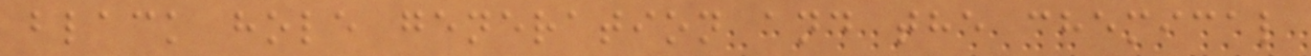black hole generation and the chemical
